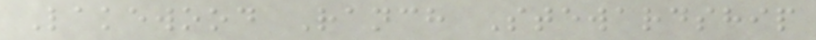Lakewood Ranch Stewardship
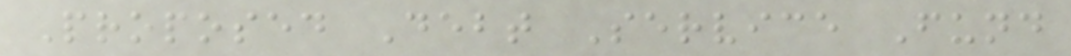Proposed Debt Service Fund
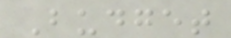Budget
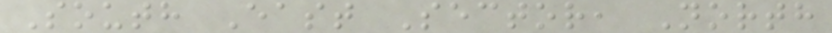South East Sector, North
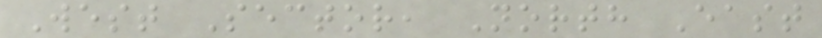West Sector, North East
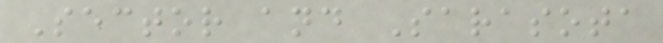Sector and Sarasota
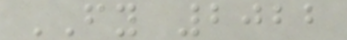FY 2022
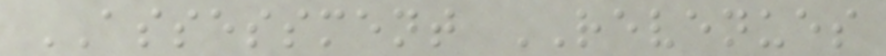ASSESSMENT REVENUES
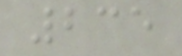235
